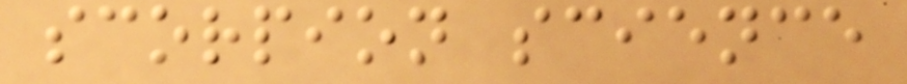scorpion science
